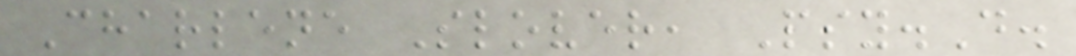Charlene Slover, Psy.D.
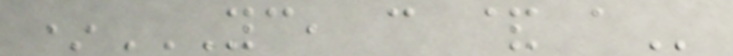*YC, C & A
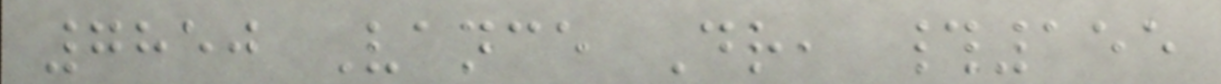7850 Vance Dr, #155
